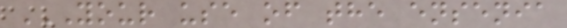YOUR USE OF THE ENSENIA
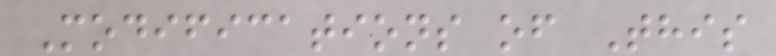Modifications of This
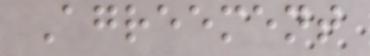Agreement
